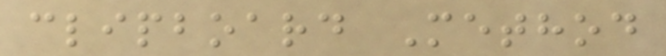clipboard Method
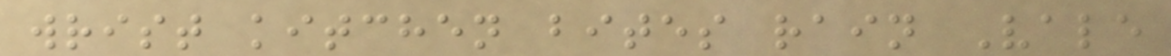wrist kitchen bites rain Vale
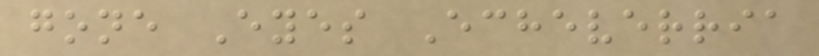gone Eyes Echeverria
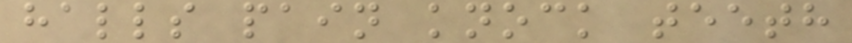halls pain knock teeth
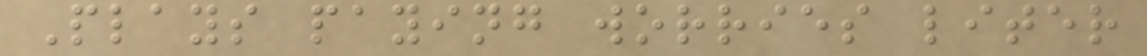Plays paying worries liter
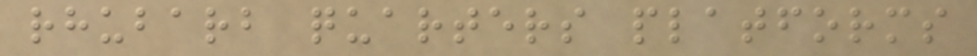rhubarb quarters platforms
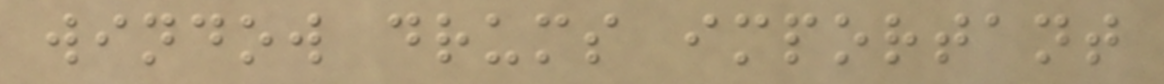window drums important
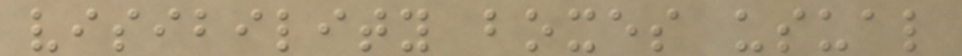visibility boxes usual
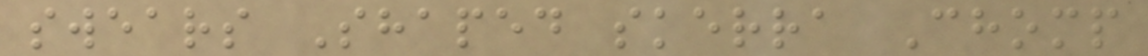swears Shaped skerra Chomp
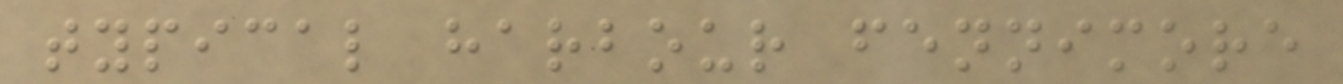typical harbour fennimore
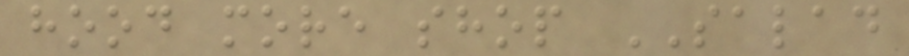hood more shop SALAD
